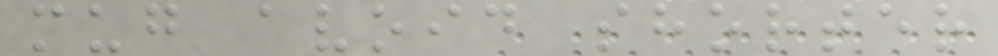mug avoid shorter
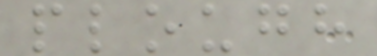plough
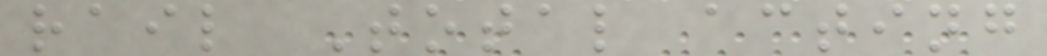rail Total acting
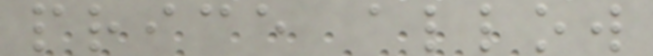price allow
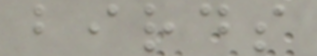birds
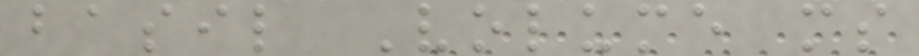basil Volume ms
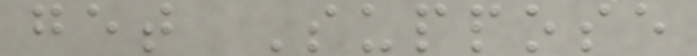get Suppose
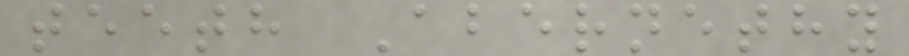teeth Abernethy
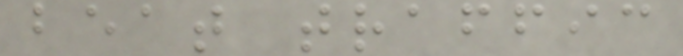beat traffic
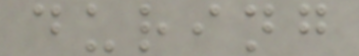during
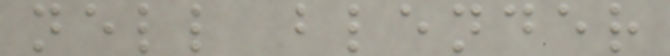nell blender
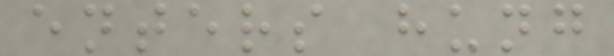enters hung
